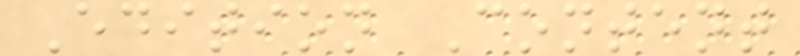Edition Content
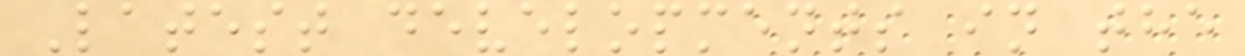Latest developments in the
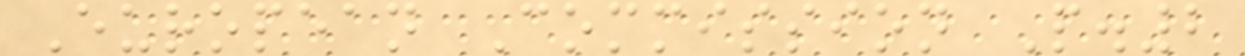European Commission P.2
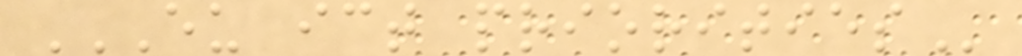EU ICT PRIORITIES
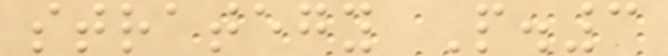strategy P.3
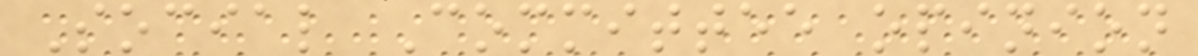Social Committee opinion
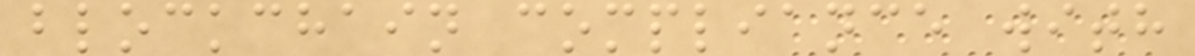blockchain compliance with
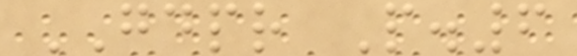GDPR P.6
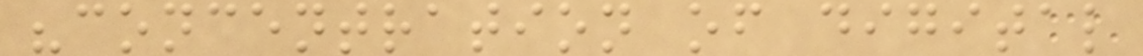"concentration of digital
